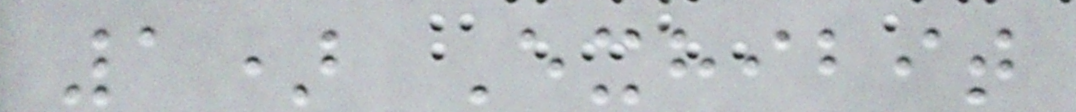1) Exhibit
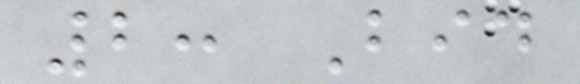2: Bid
